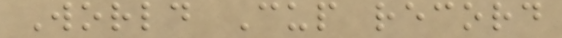World Cup record
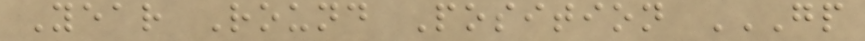Year Round Position GP
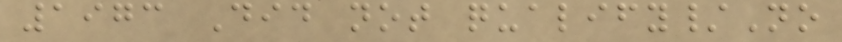1973 Did not qualify/No
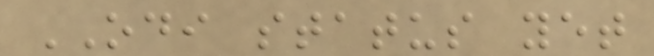ODI status yet
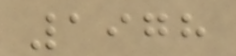1978
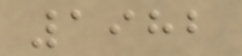1982
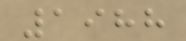1988
